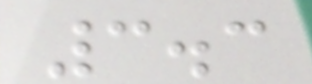3.3
